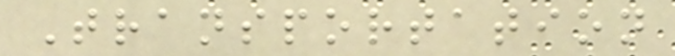Transportation
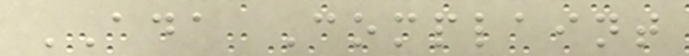ADA Complaint
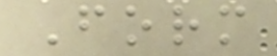Form
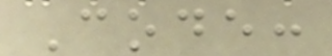Code:
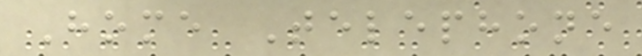Home Telephone
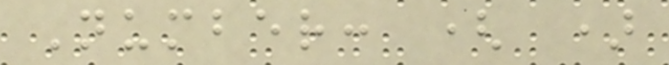Number: ( )
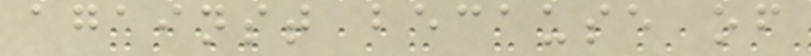against because of
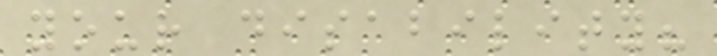your disability?
